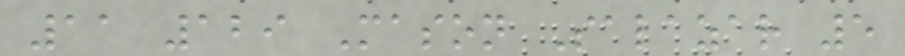11 129 Mason Salazar 5
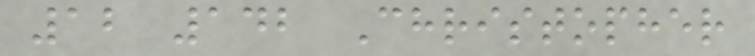12 142 Christopher
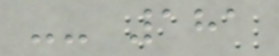-- 181
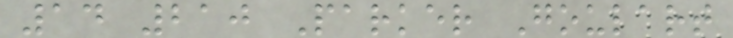14 210 Parker Goulart
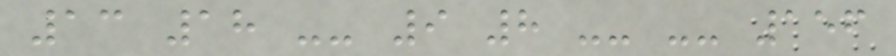13 18 -- 9 8 -- -- 156
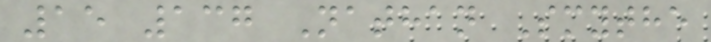15 137 Nathan Smythe
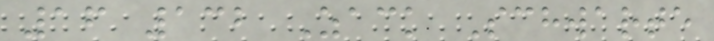16 132 Zack Schwarte
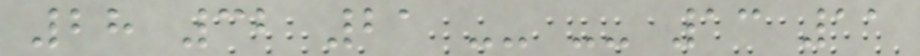28 32 21 -- -- 13 11
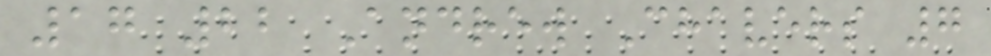17 22 Andrew Chavers 7
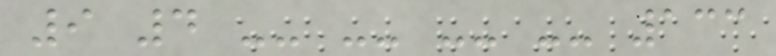9 4 -- -- -- -- 133
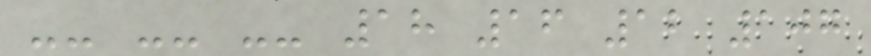-- -- -- 18 16 12 107
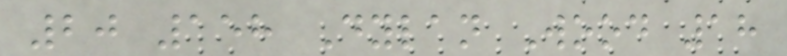20 158 Dylan Wood 18
